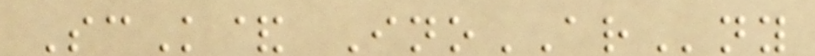ScK& InoARny
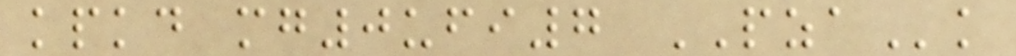kpkd mg0ufi7 PZAk
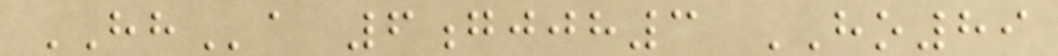HHa 6gjjh3 HO89
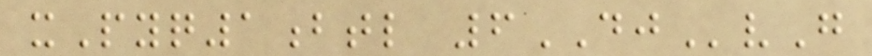xPyq1btl 6DJvG
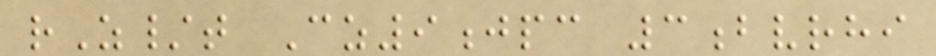rZ/t Cz9jpc 3bvrhi
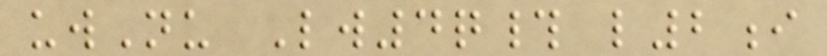uwNu Lw4q# l2i
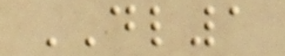DL1
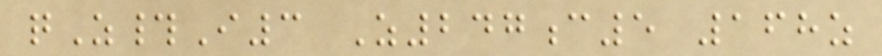qZ#I3 Z247c5 168z
